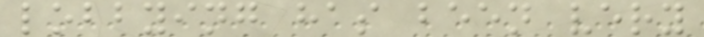lobbying has been very
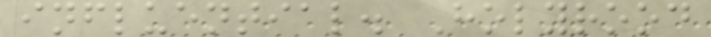influential. Holyrood
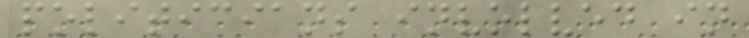politicians involved in
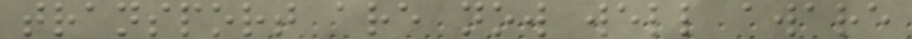transport are now well aware
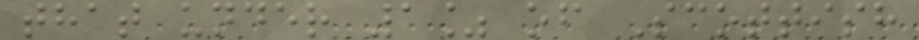that under 1% of Scottish
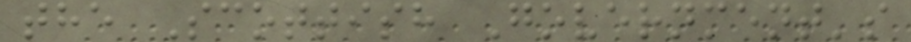the Scottish Government's
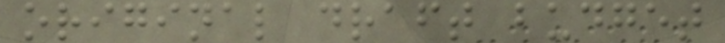original draft budget
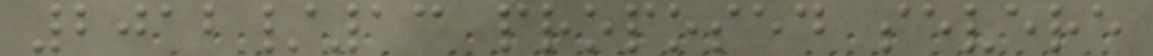2012/13 proposed severe
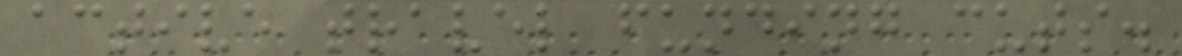active travel funding cuts.
